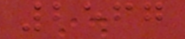2567
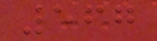567
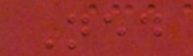Ned
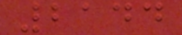2144
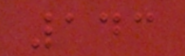143
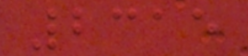2315
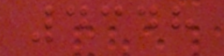4348
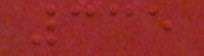335
